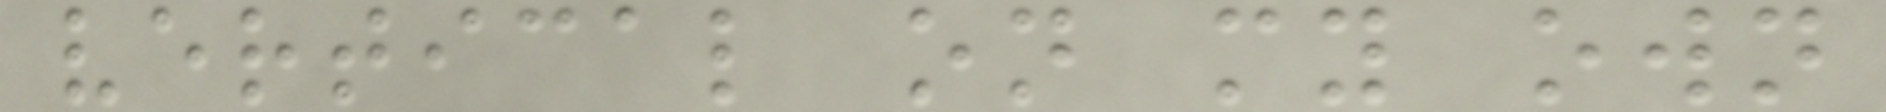vertical on my own
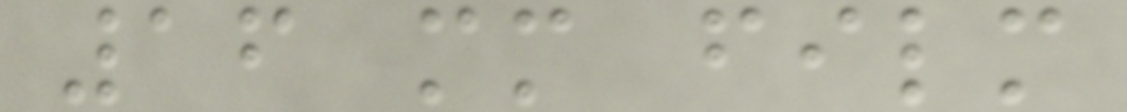16 mm film
